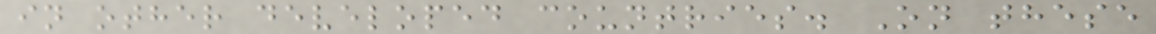in other developed countries. On these
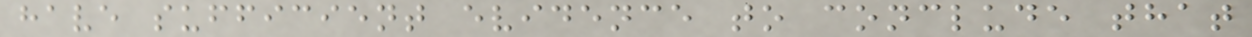have sufficient evidence to conclude that
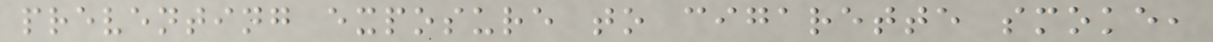preventing exposure to cigarette smoke,
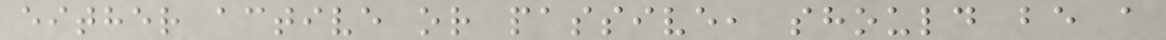either active or passive, should be a
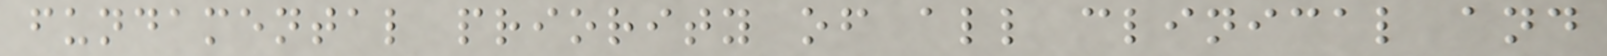fundamental priority of all clinical and
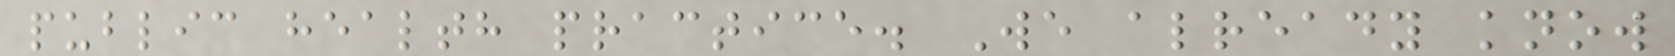public health practice. We already know
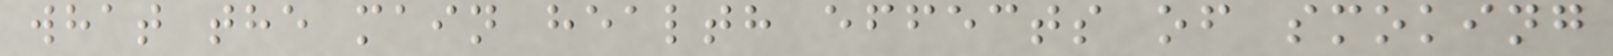what the main health effects of smoking
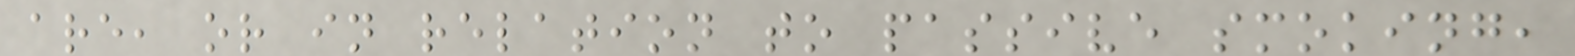are, or in relation to passive smoking,
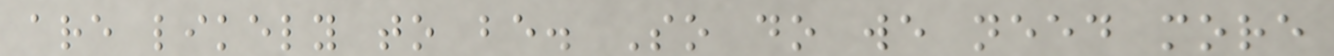are likely to be. So do we need more
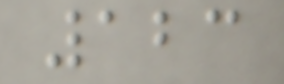123
